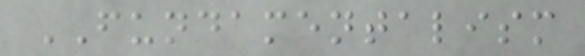FUNDAMENTALISM
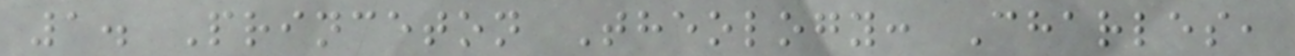1. Princeton Theology: Charles,
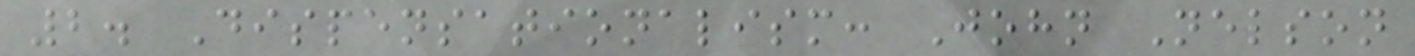2. Dispensationalism: John Nelson
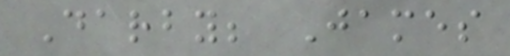Darby; James
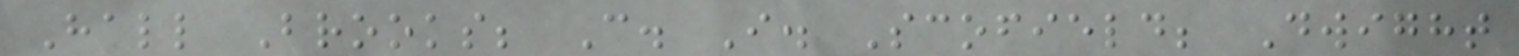Hall Brooks; C. I. Scofield; Dwight
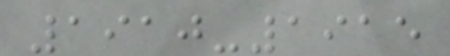1910-1915
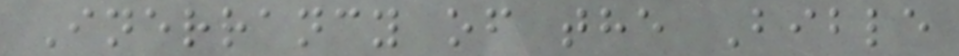Inerrancy of the Bible
